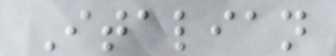Italian
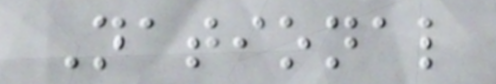National
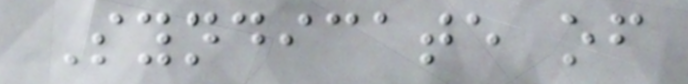Syndicate of
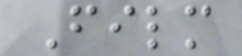Film
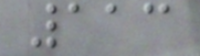113
